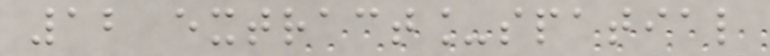12 extract_spatial
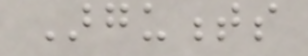Arguments
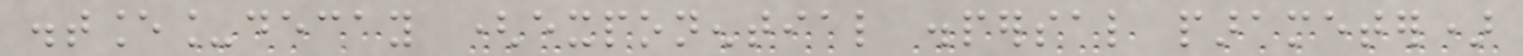distance_decay (exponential dispersal parameter)
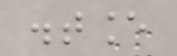distance
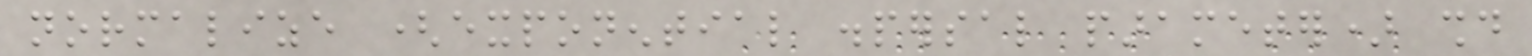normalize (exponential dispersal parameter) should
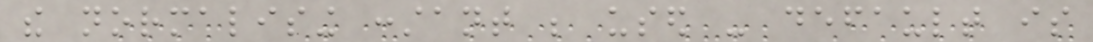the normalising constant be used - default is
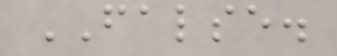FALSE.
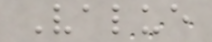Value
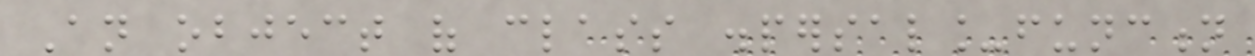An object of class dispersal_function
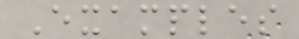Examples
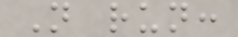Not run:
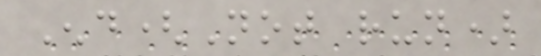End(Not run)
